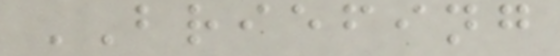BRIEFING
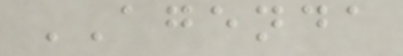AGENDA
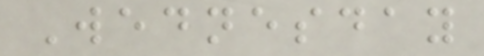Wednesday
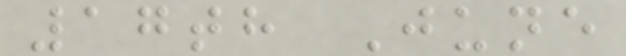17th June
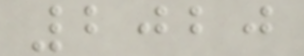2020
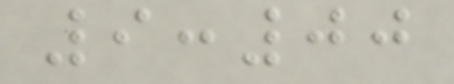9:00
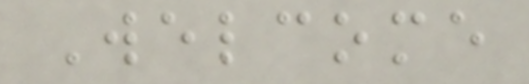Welcome
